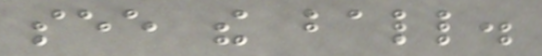see the ball.
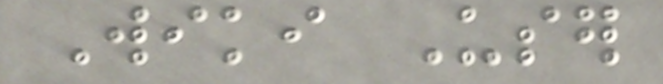Wiki User
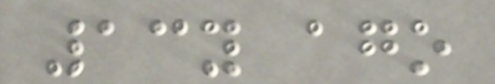13y ago
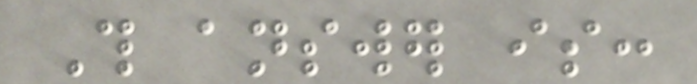This answer is:
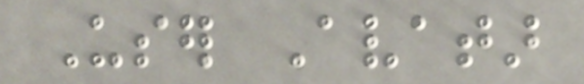User Avatar
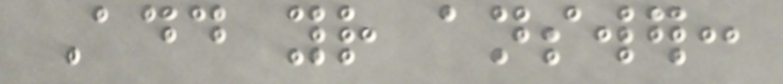Add your answer:
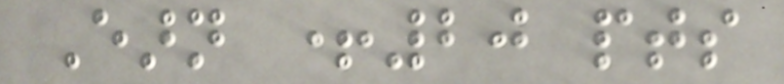Earn +20 pts
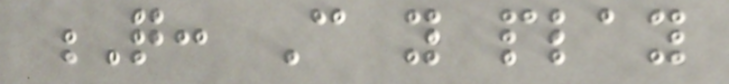Q: Can you play
